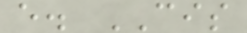e. CIS
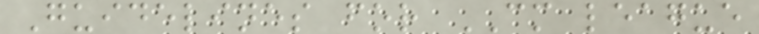Guidelines for CM league
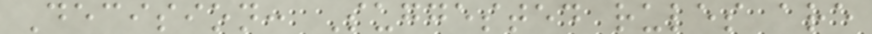Decision: Suggested rules are
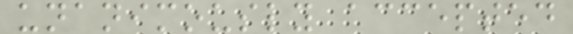unanimously accepted
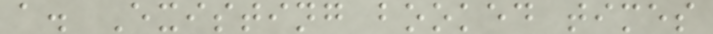a. Existing booked times
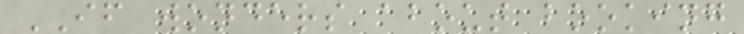IF wonders about booking
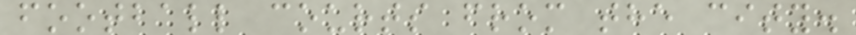football courts from the city.
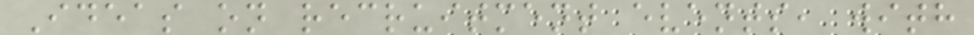Ideas on recruitment events, with
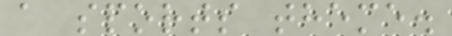a sports theme.
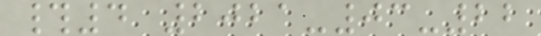#4 2021-03-22
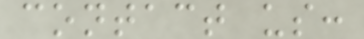contact us:
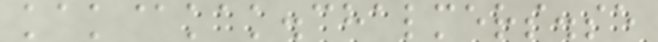kak@kak.chalmers.se
